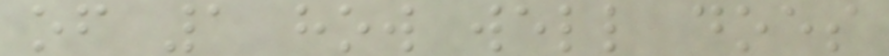of 1 how well does
